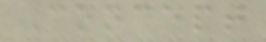Concept
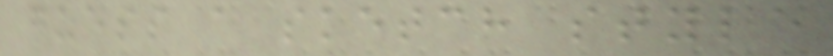guess a sketch style
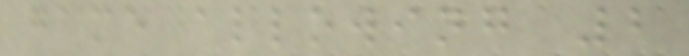game allowing 2
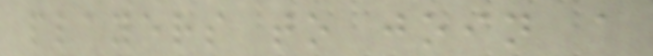players to join a
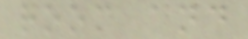room and
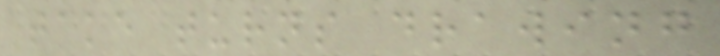take turns drawing
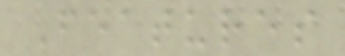Features
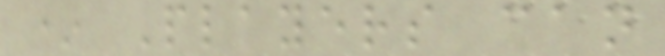* Players can
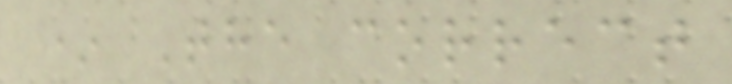* The correct
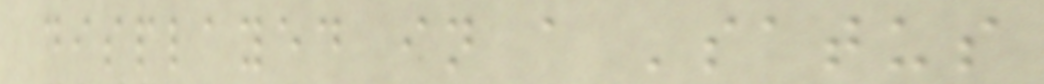displayed in a 'satus
